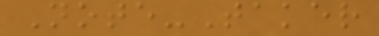Note-Taker
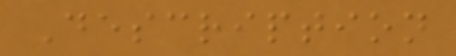Description
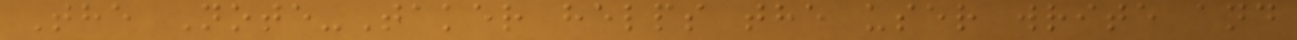The Note-Taker helps the user write and
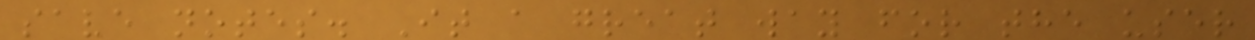save notes. It a great way for the user
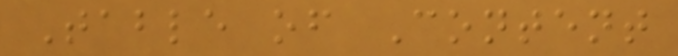Table of Content
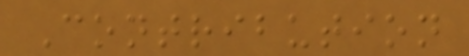Contribution
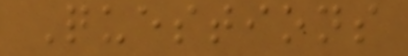Questions
